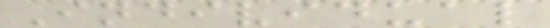Individual
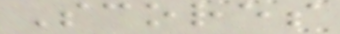Scores
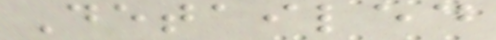Detailed
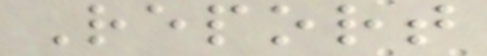Report
